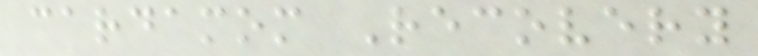cardamom Recovery
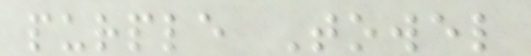purple Towel
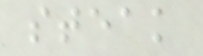steak
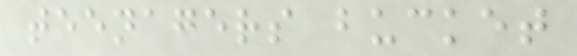teenagers bucket
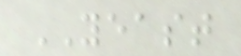YEAST
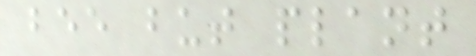bee but plant
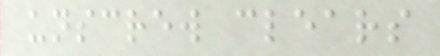unscrew clears
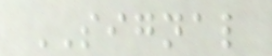SIGNAL
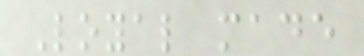Loyal made
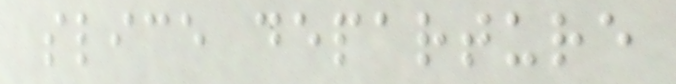slice departure
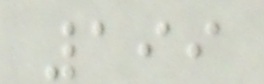199
